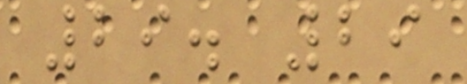29. 29
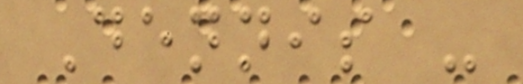Dennis -
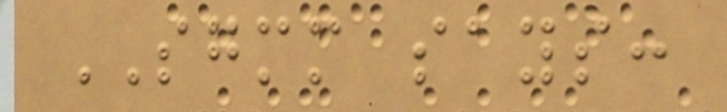SGMM says:
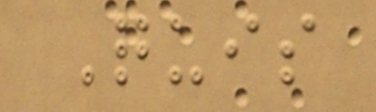Quis
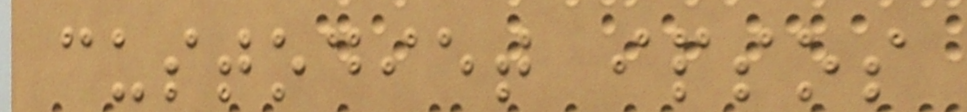custodiet ipsos
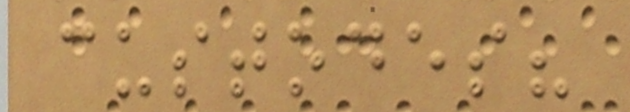custodes?
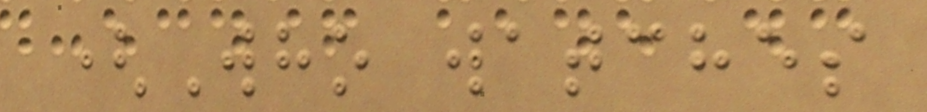(Who watches
